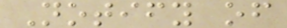Notify of
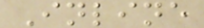Inline
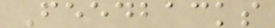Feedbacks
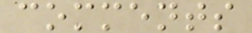comments
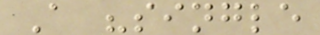A "single
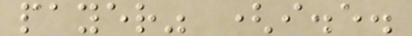payer" (i.e.
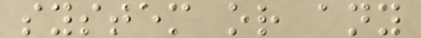system or any
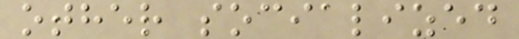other socialized
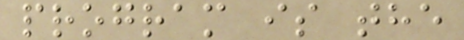program is the
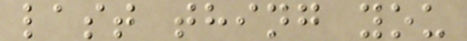last thing you
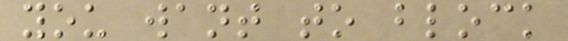you want to block
